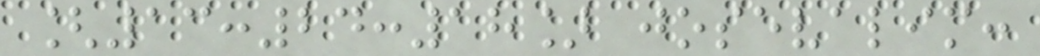[13:24:18] josevalim:
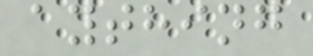aything
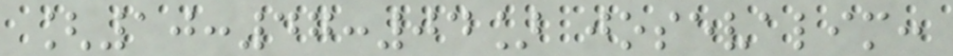[10:47:04] josevalim:
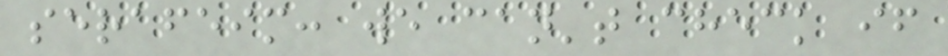serafeim: we can't check if
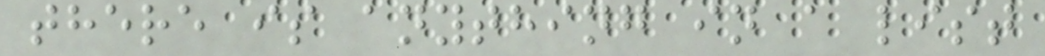there is anything in a list
